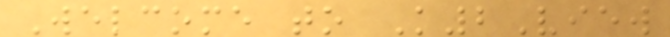Welcome to K2View
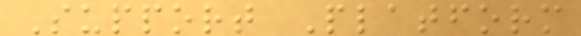Support Platform
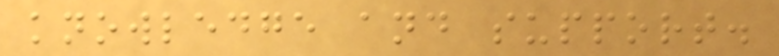knowledge and support.
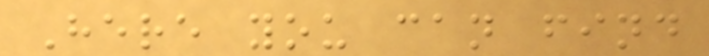Here you can find
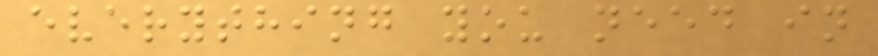everything you need in
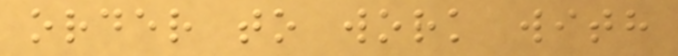order to work with
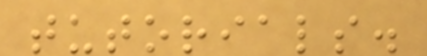tutorials.
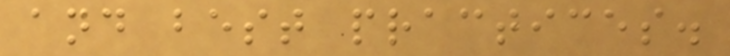and best practices.
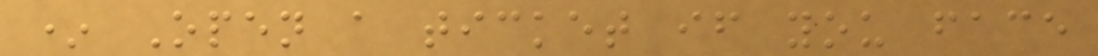* Open a ticket if you face
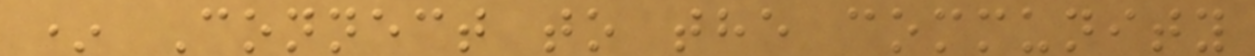* Connect to the community
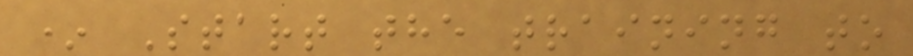* Start the training to
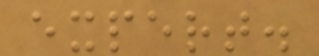expert.
